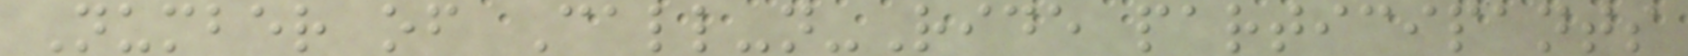Number of Call-n-Ride participants
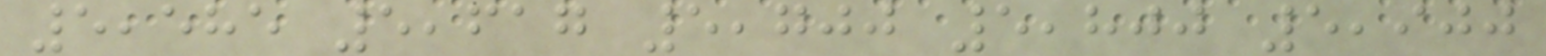5,585 5,617 5,700 5,800 5,900
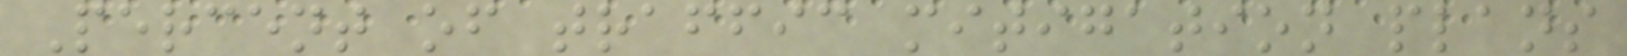Percent of traffic mitigation plans
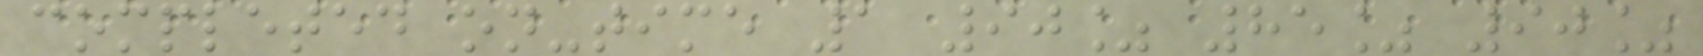completed on-time 1 90% 85% 90%
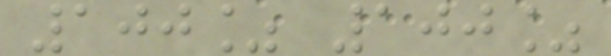100% 100%
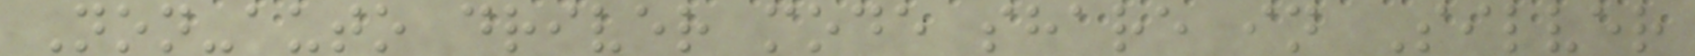Non-auto driver mode share in Silver
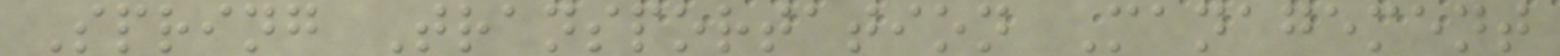Spring Transportation Management
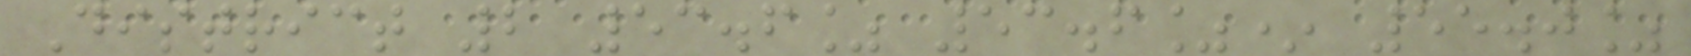District 2 53.6% 53.6%* 55.0%
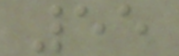55
